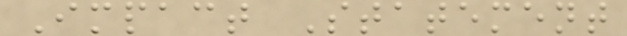Impact Statement
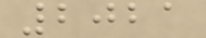2021
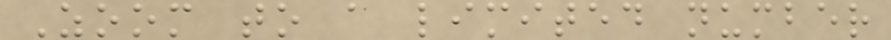Zoom to a limited number
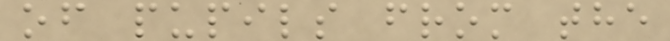of pupils from the
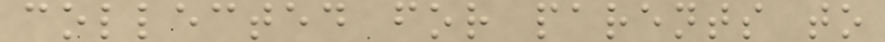collected for parents to
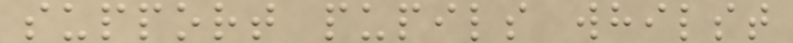support pupils whilst
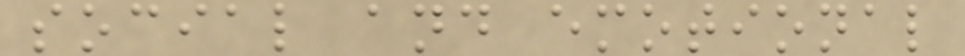social and emotional
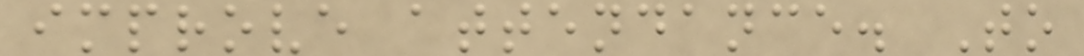improve attendance. To
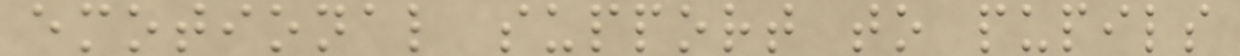emotional support to pupils
